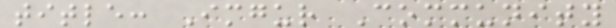title: Imgur Community
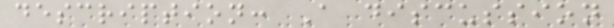description: A discussion
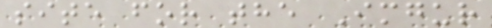site for the Imgur
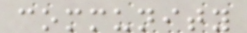community
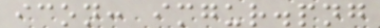icon: imgur.png
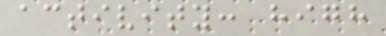activity: high
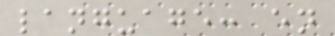language: en
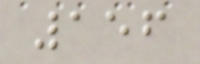156
